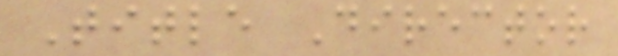Title Director
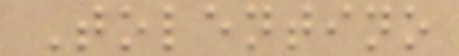Tolentino
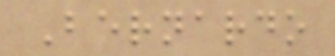Bernardo
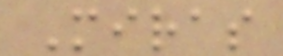Miras
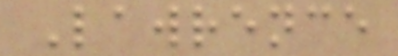Lawrence
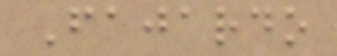Fajardo
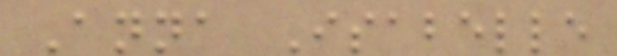Anna Isabelle
